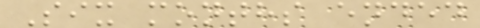Six months ended
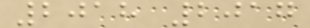2018 2017
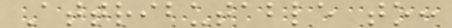Attributable to:
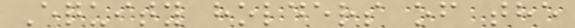Equity holders of the
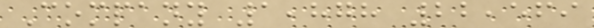Company 1,878 22,569
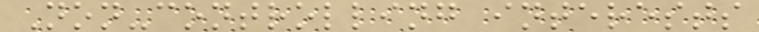Non-controlling interests
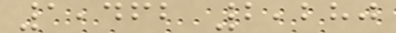1,462 2,280
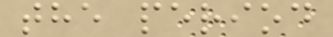the period
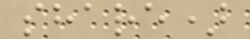share)
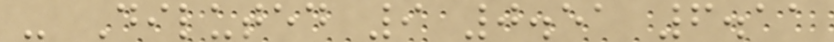- Diluted 9 0.51 6.11
